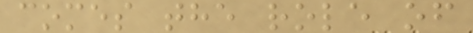comes the role of
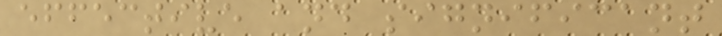effective and significant
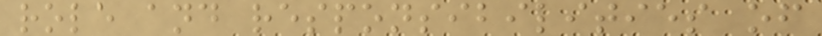role and responsibilities of
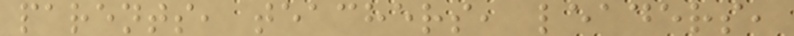parents, teachers, leaders,
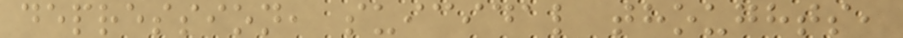depression, suicidal thoughts,
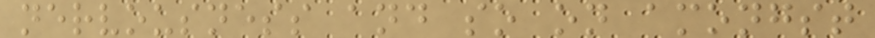nervousness and so on amongst
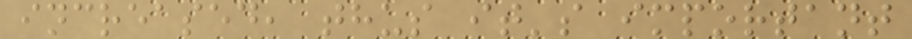increased, thus it's important
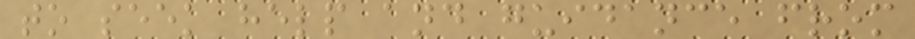to seek help and guidance from
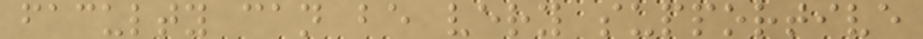faculty can be very supportive
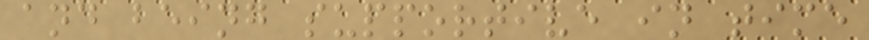and being supportive in time
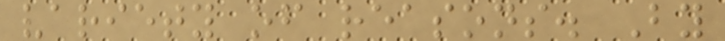variety of reasons. By
